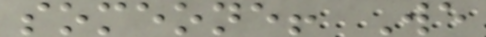someone! We
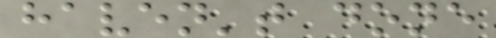haven't done
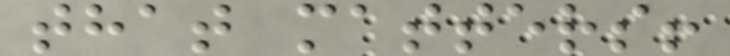that matters!
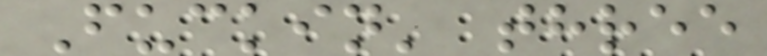Fuckin' three
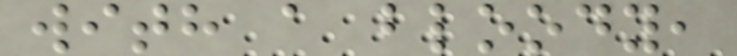with a bloody,
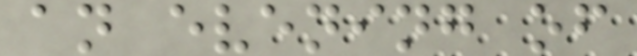an evening of
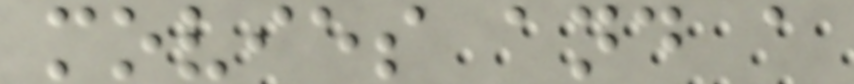movies and a
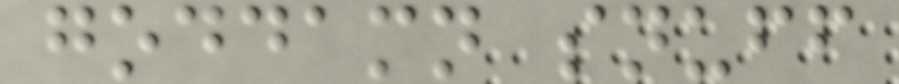goddamn snuff
